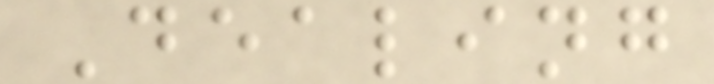Dealing
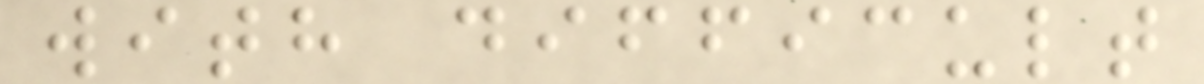with difficult
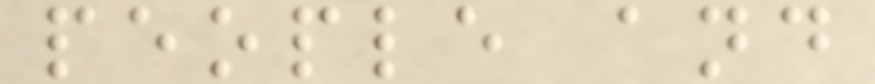people and
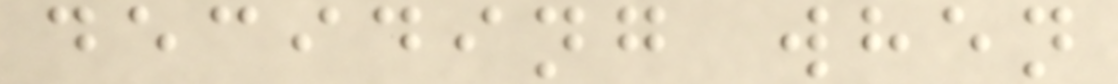deciding when
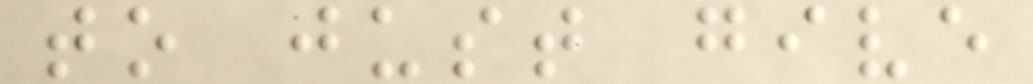to just give
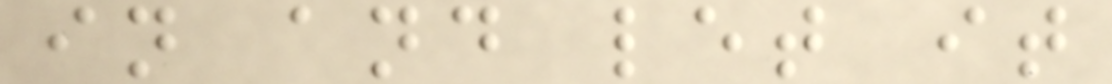in and let it
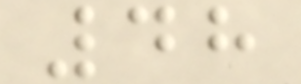48
